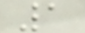1
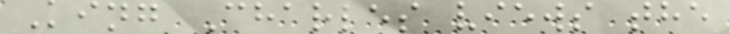King Charles views the
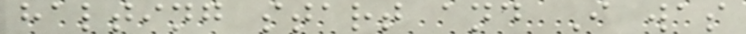halting start and I was
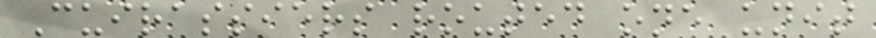Cuirassiers routed one unit
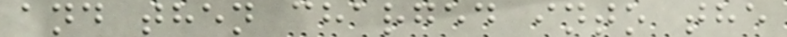and then charged into the
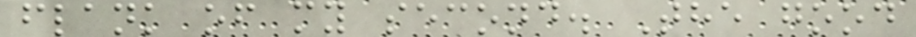flank of my second. The good
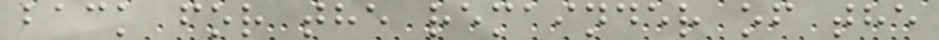back for the remainder of the
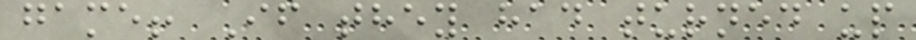game! If they had turned up
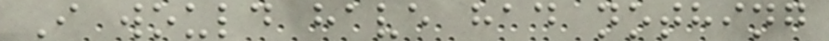I would have had nothing
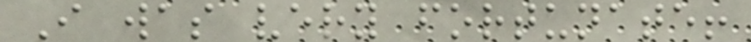I was very fortunate!
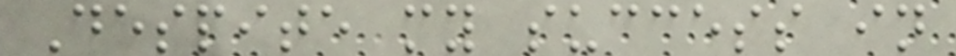Despite my success in
